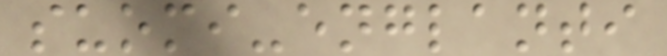suomi-englanti
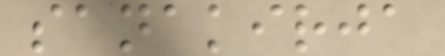sanakirja
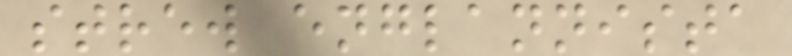strew englannista
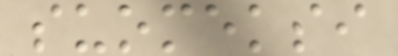suomeksi
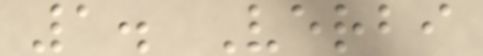1. Verbi
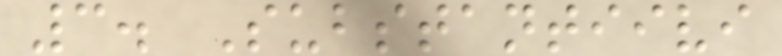3. Substantiivi
